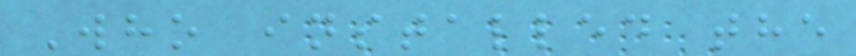Who installed the
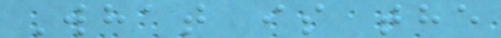What is the
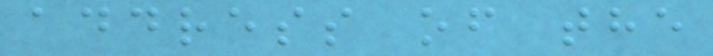address of the
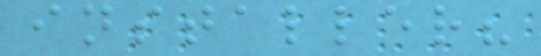installer?
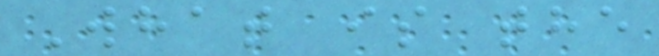What is the
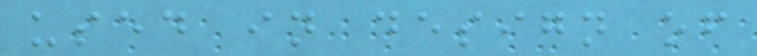used in design of
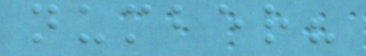number?
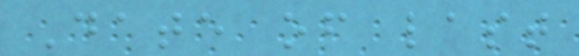Date of last
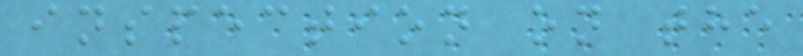inspection on the
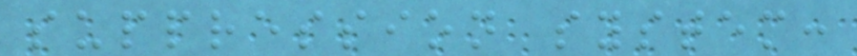suppression system:
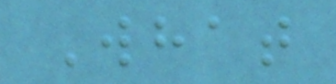What
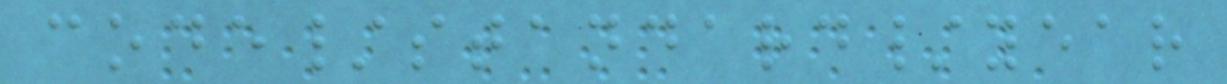code/standard/year
